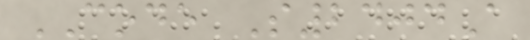CODE S2404A
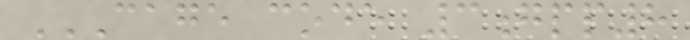CAGE CODE 3GPP8
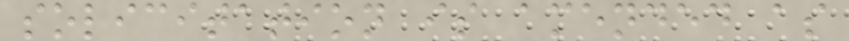solicitation is amended as
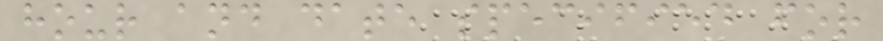hour and date specified for
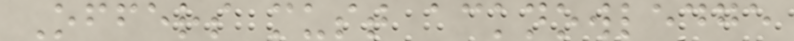Offers must acknowledge
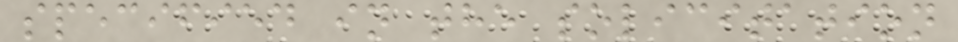specified in the solicitation
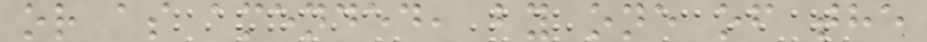or as amended, by one of the
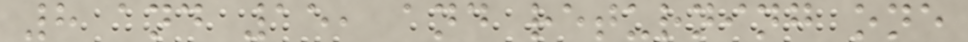8 and 15, and returning one
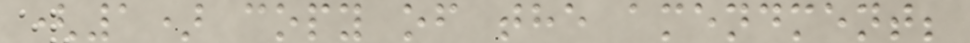(1) copy of the amendment;
